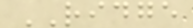RIDGE
